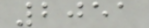2051
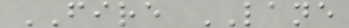FIRE LANE
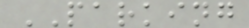PARKING
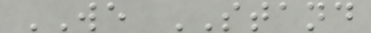WE STAND
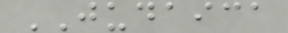JUDAICA
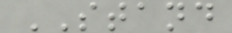STAND
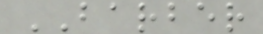BARBER
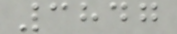3847
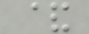&
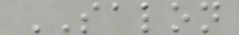SALON
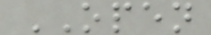OPEN
